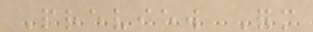Preview Form
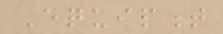Equipment
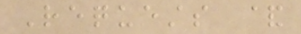Requests &
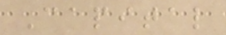Capital
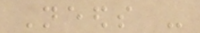Needs -
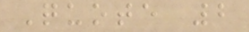Quote 2
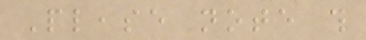Please note this
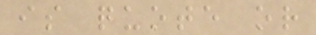is quote or
